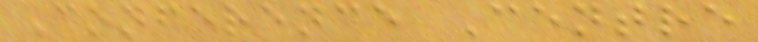Conference Centre
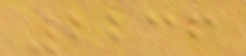2236
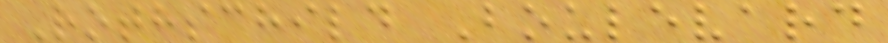Rothschild Boulevard
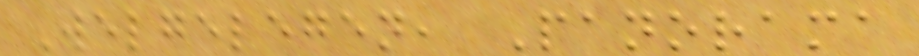Welgelegen, Panorama
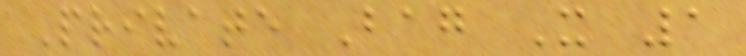Private Bag X 1
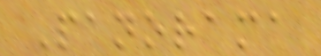Panorama
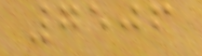7506
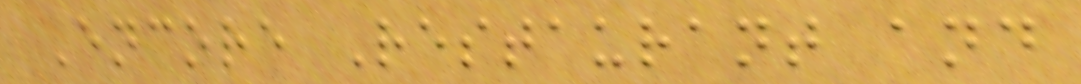Encore Restaurant and
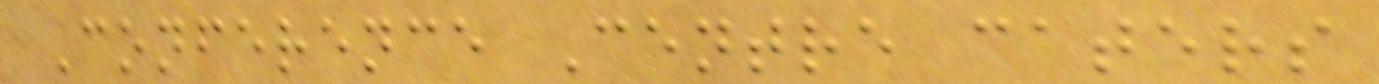Conference Centre caters
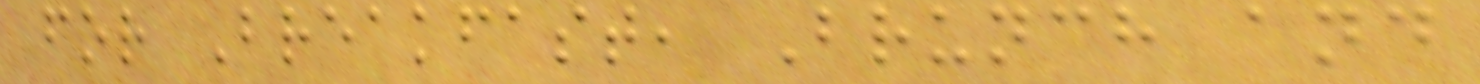for Breakfast, Brunch and
